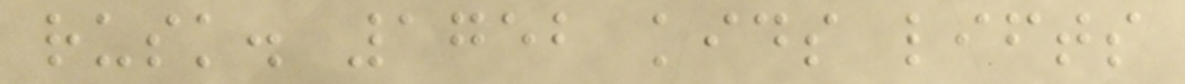rusk. 1752 kids lifts
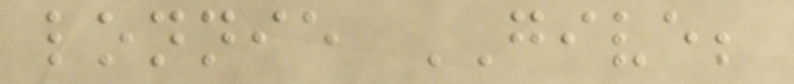lonnie GIVE;
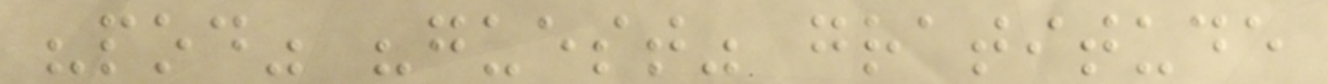"pod" "guest" gratitude
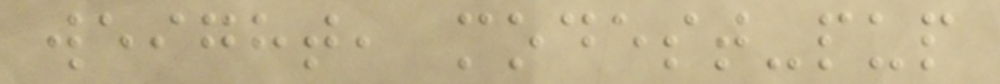weight, modest-pup
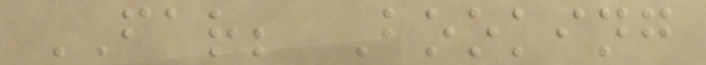FAR; Booking
